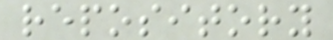repository
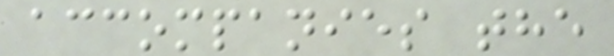accompanies the
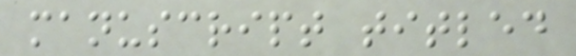manuscript titled
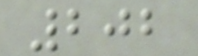202
